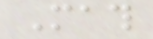Math
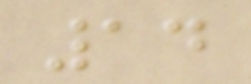14
